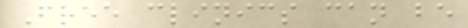Free clinics can be
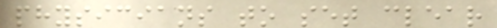physicians to set clear
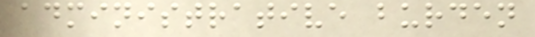administrative burden
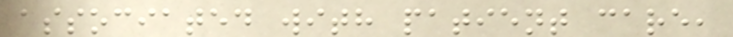associated with patient care,
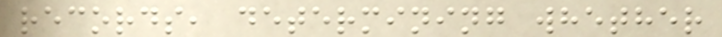records, determining whether
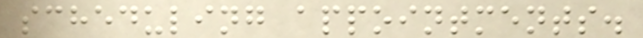scheduling appointments.
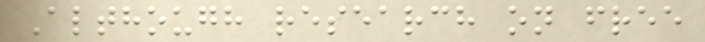Although research on free
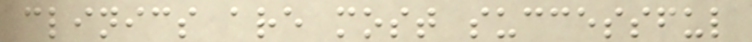clinics are most successful
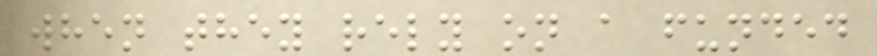when they rely on a funded
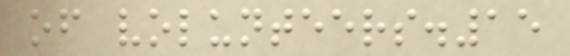of volunteers.15
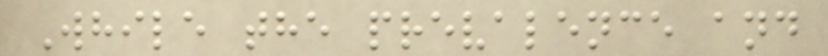While the prevalence and
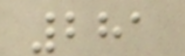281
